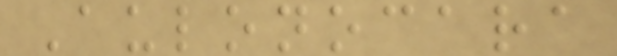Aulonocara
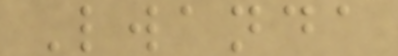Lwanda
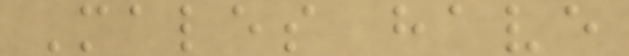Males have
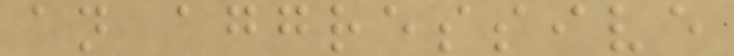an aggressive
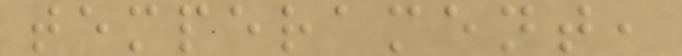temperament,
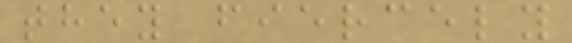they fiercely
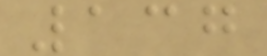137
